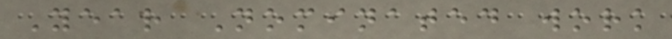Year Nominated work
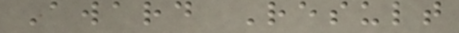Award Result
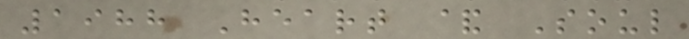1988 Heart & Soul
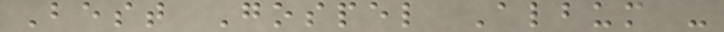Best Gospel Album -
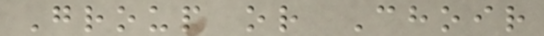Group or Choir
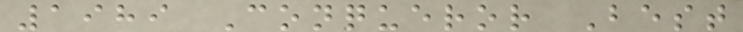1989 Conqueror Best
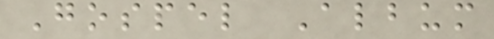Gospel Album
